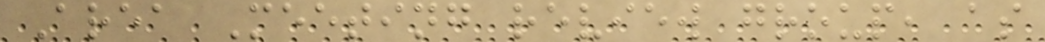Area Meeting review group, as
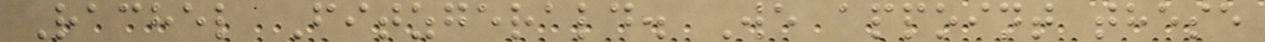Rachel Fitzgerald. We appoint these
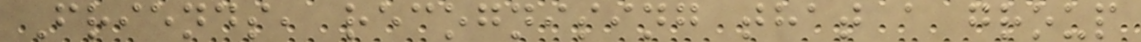Friends, recognising that a group
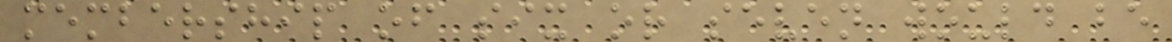membership of six or seven would be
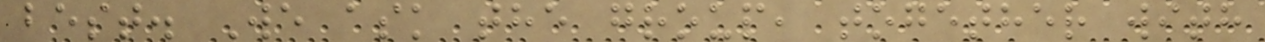best. We ask the group, together with
